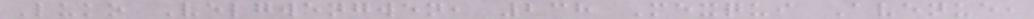Luko Velgwengwen, 238 Mexqui Avenue,
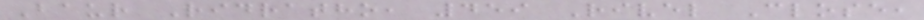Baur Ridratho, 459 Rivel Close,
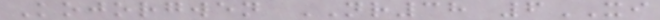Kojorgwen NR38 6XI
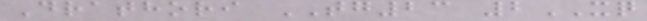Drathori TG23 2XQ
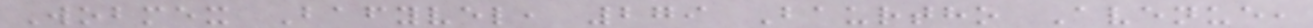Wobmex Bafyvel, 279 Baurtho Avenue,
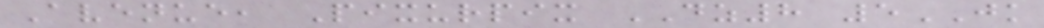Avenue, Pixurpix DZ8 5JK
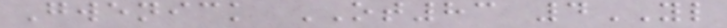Gwenick OT83 4YL
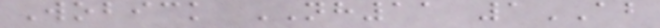Wobick NH11 1AB
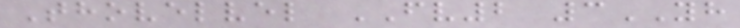Thovelvel FV2 3YH
